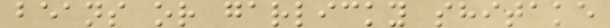beans or garlicky shitake
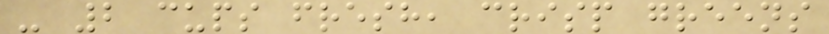- 2 cups fresh, crisp greens
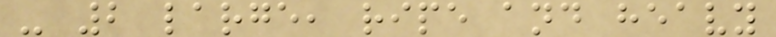- 2 large, ripe and heavy
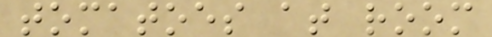tomatoes at room
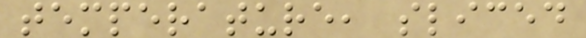temperature, sliced
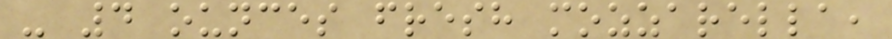- 4 ounces fresh mozzarella,
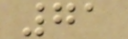71
